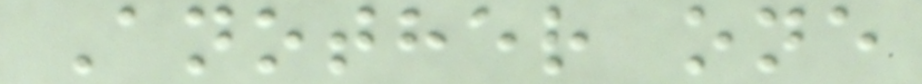Another one
